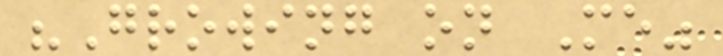"Growing on Me"
